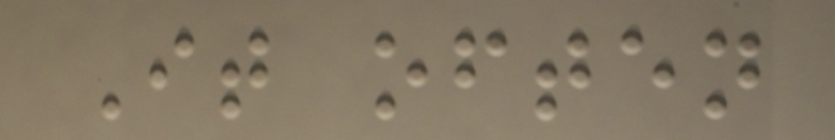It often
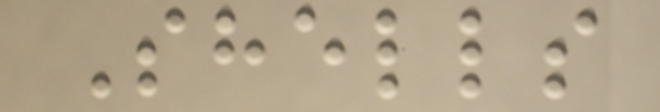Shells
